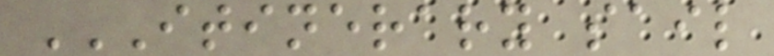ITINERARY SAIL
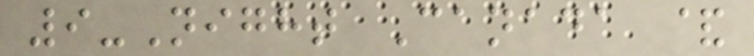9-Night Canada &
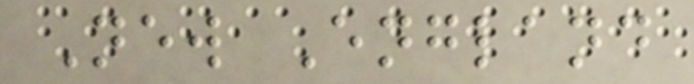New England
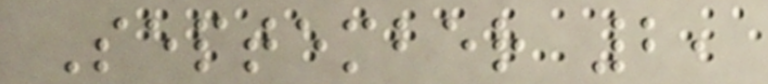September 2,
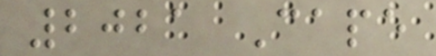2021 Cape
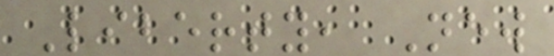Liberty, New
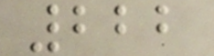222
